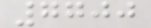7700
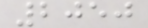2050
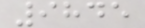9845
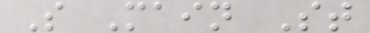S Main St
